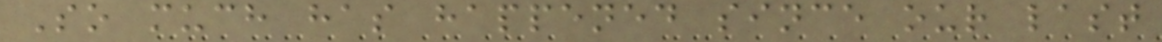So much has happened since our last
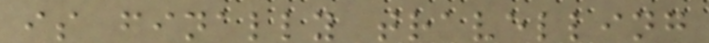is finally travelling
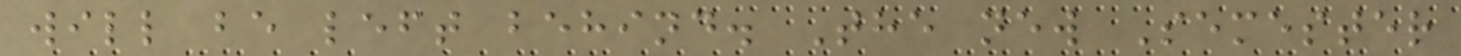will be left behind. The new Semester
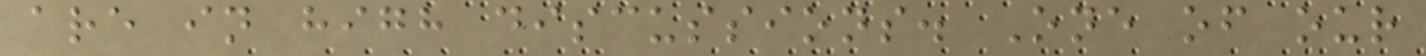are in high discussions. One of our
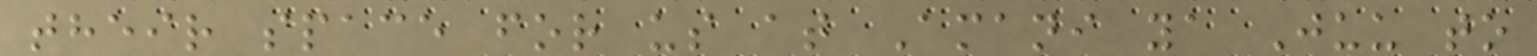their space for us at Amani ya Juu to
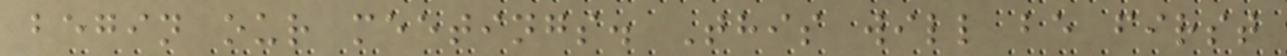begin our meetings. This will be first
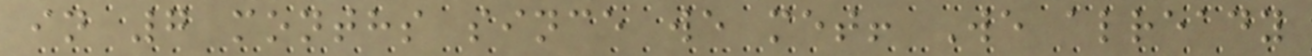in 7 months since we met! We already
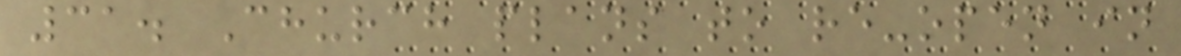31. Church plans to re-open in
